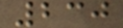230
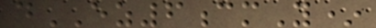dEZ6cmY*
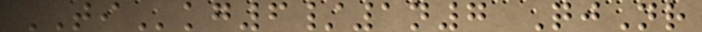TIkg6/1n7 QjNr
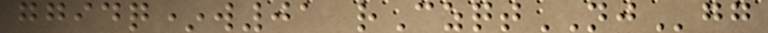ggidq*w01 rCzqtNJgg
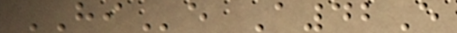HIe A42E
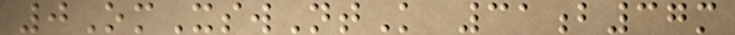0OmXswNtK 31b37m
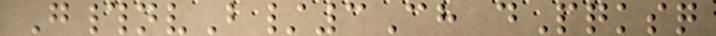G#nvB/3Ch dPqksq
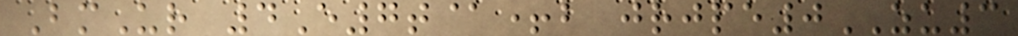BmUr 4E7t@+b jrjpe0ZU3
